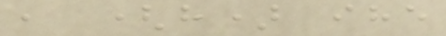, (h) ihe
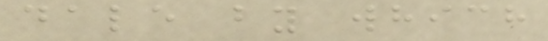dale by which
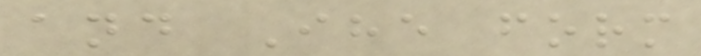and Ihe form
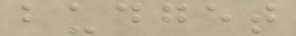budget
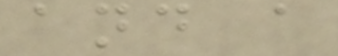and a
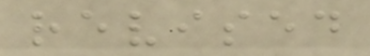revised
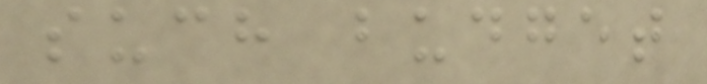such budget
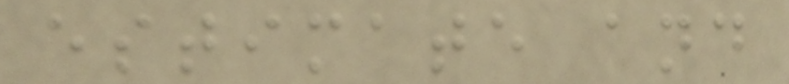estimate and
